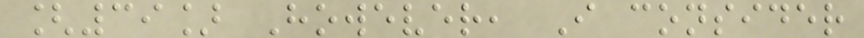[39] However, I consider
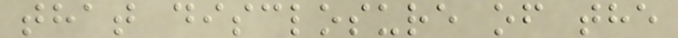that disclosure of the
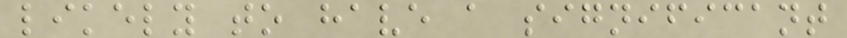likely to have a significant
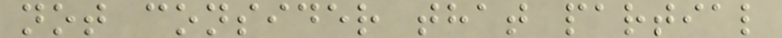not consider that partial
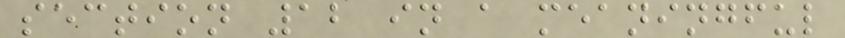section 12 in a meaningful
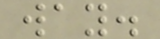way.
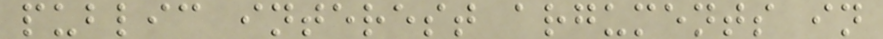public interest arguments in
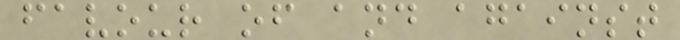favour of and against
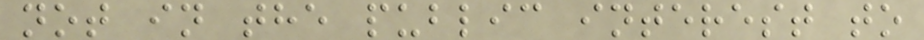not in the public interest to
